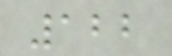122
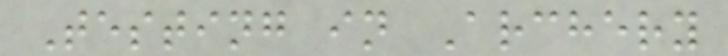Testing in Archery
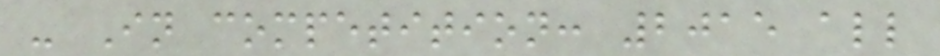- In competition: 2015 all
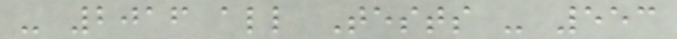- 2016 all Tests - 553
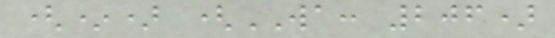(*) (WA: 206)
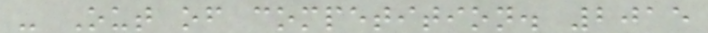- Out of competition. 2015
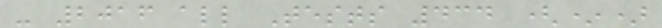- 2016 all Tests 434 (*)
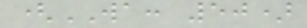(WA: 50)
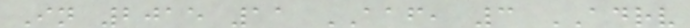In 2015 11 AAF, 3 ADRV
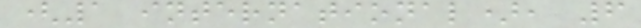(1 international), 6
